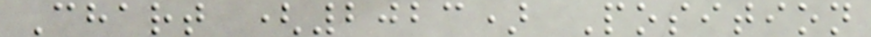Chart (2023) Position
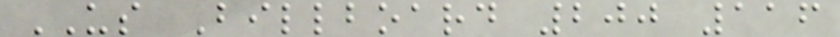US Billboard 200 116
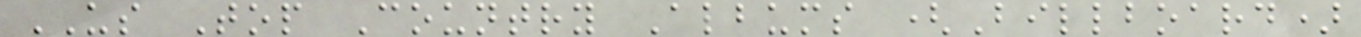US Top Country Albums (Billboard)
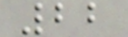22
